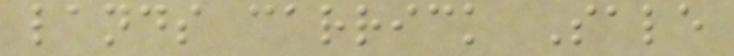lands carrick Sale
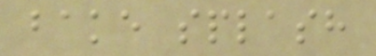bake splash
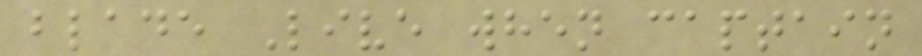blade Live when captain
